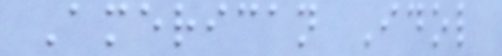American Idol
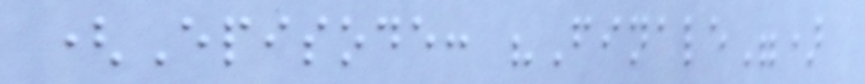(Episode: "Finale")
